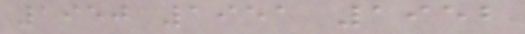1950 1951 1952
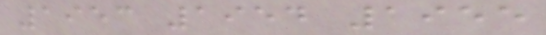1953 1954 1955
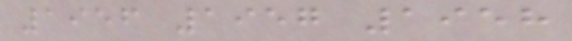1956 1957 1958
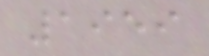1959
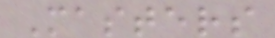Masters
